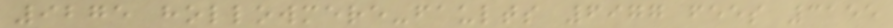9275 hollowmere-faults 6977 fees 3155
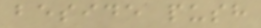beside push
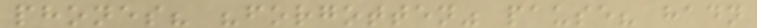phones? "forgotten" pause? hadn
